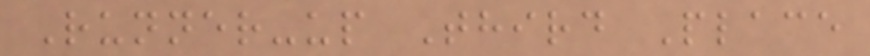Runner-up Third Place
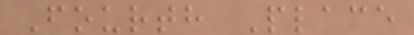Fourth Place
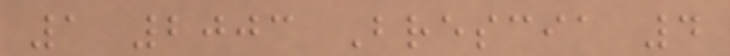1 2003 Brescia 4
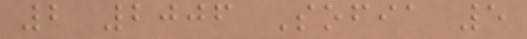2 2006 Sofia 5
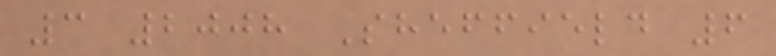3 2008 Sheffield 6
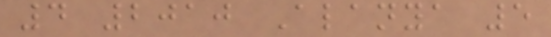4 2010 Alanya 5
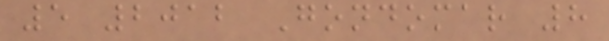5 2012 Gondomar 8
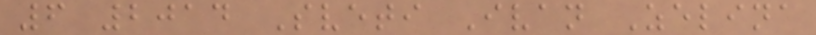6 2014 Sveti Ivan Zelina
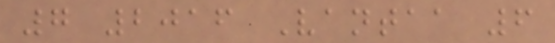7 2016 Vantaa 6
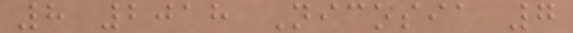8 2018 Nicosia 7
